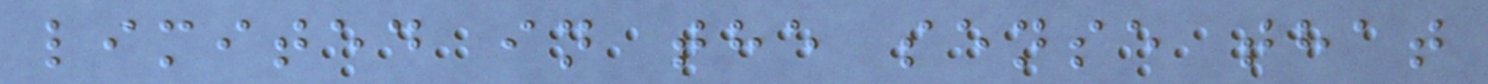limited in the sense that
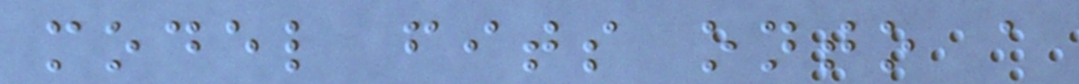model fits onto a
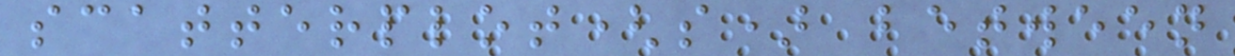scatterplot(s) between
